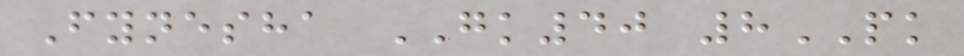Fynesha GK40 8PK
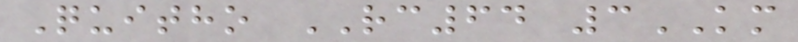Quitho RC64 3KM
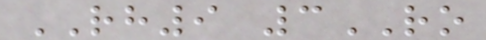RH9 3RO
